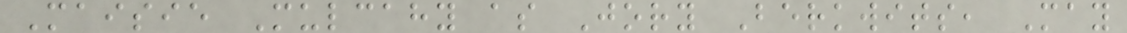Maisie Mulcahy as Jory Berkwits, May
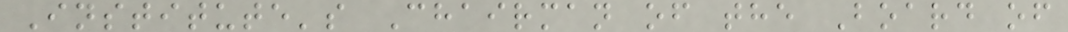Institute's Chairman of the Board of
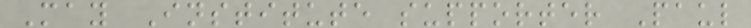May Institute supporter Paul
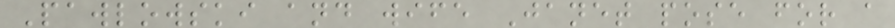Pawlowski and wife Janet pose for a
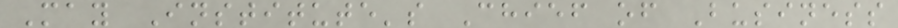May Institute's Chief of Business
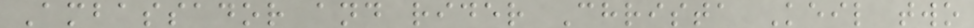Ambassador and rider Christa Keil two
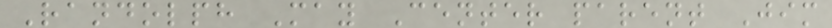Randolph May Center parent Jim
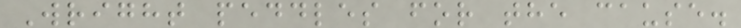Wright peddles for the cause.
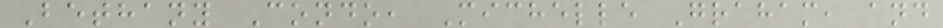Bethany Condo, Michelle Graham, and
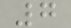7
